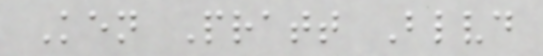Ken Pratt Blvd
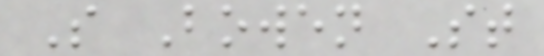S Bowen St
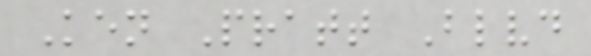Ken Pratt Blvd
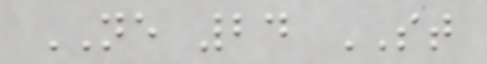NE 24 ST
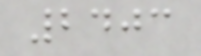2403
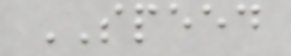SPEED
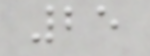25
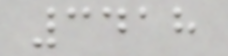3418
